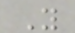Y
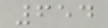654
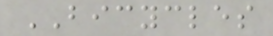BICYCLES
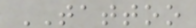TATTOO
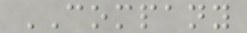COMPANY
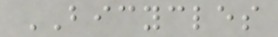BICYCLES
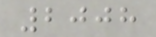2008
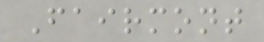Fairmont
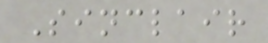Sinclair
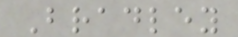Bradley
